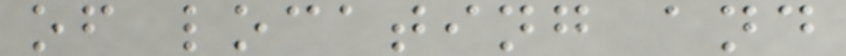of locating and
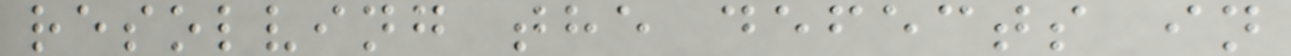resolving the defects in
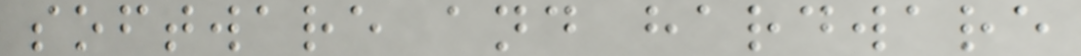software and hardware
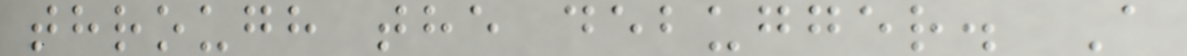through the debugger. A
